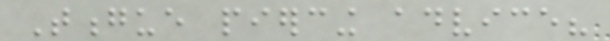Tongue piercing advice?
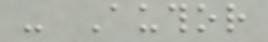- Author
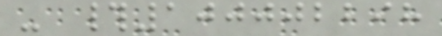- #100002298
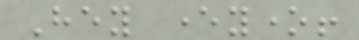Hey everyone!
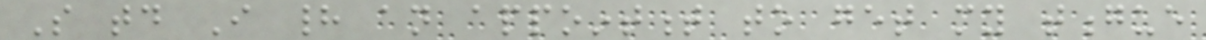So today I had an appointment to get my tongue
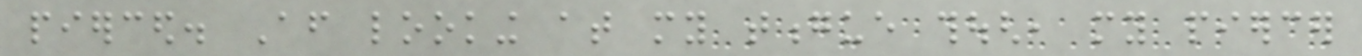pierced. After looking at my tongue though, my piercer
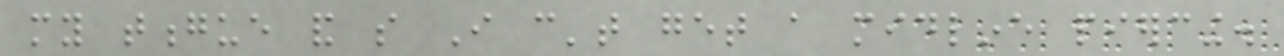my tongue and so I can't get a midline piercing.
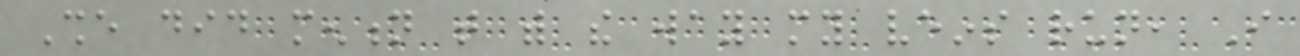She did mention that with the way my veins run, I
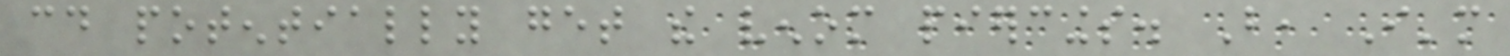could potentially get the venom piercings. But, I'm
